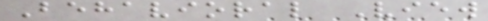Behavioral View
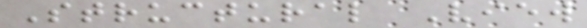Structural View
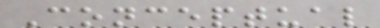Conceptual
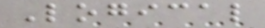Logical
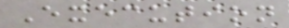Execution
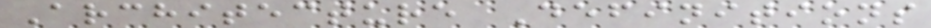Architecture Definitions
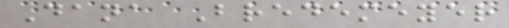Dana Bredemeyer
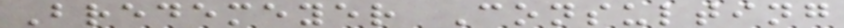Bredemeyer Consulting
